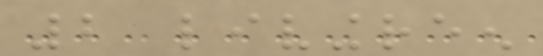2 livingreen
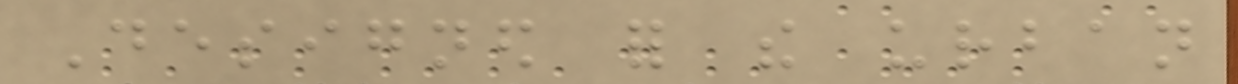Designed for the urban
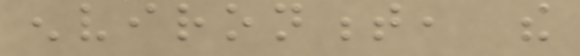environment, the
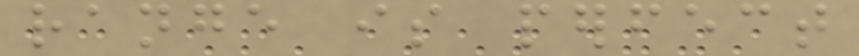range is perfect
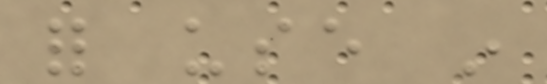for use in
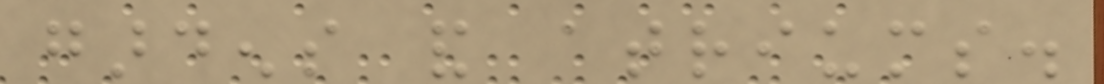gardens and atriums.
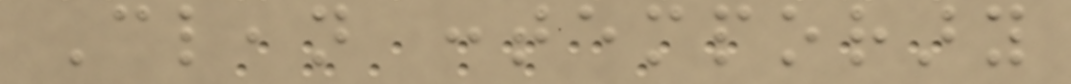Clean contemporary
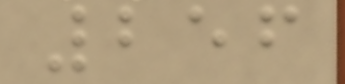256
